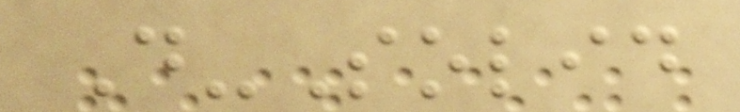D-Solid
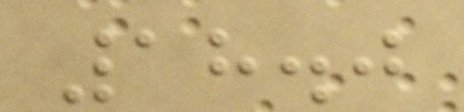18.0
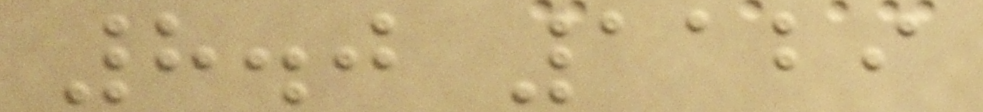8.0 1129
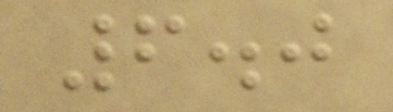6.0
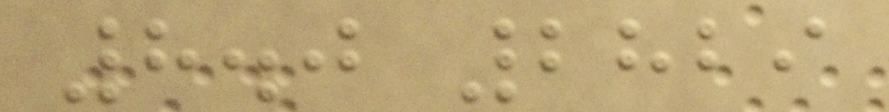8.0 2829
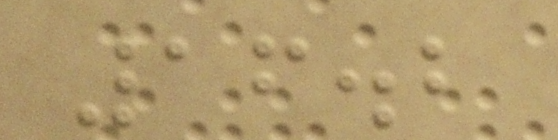16.2
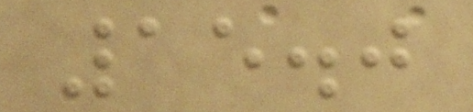15.0
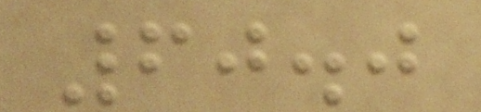60.0
